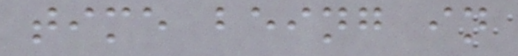time being in
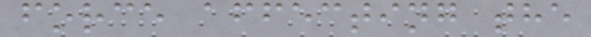force affecting the
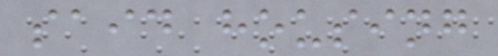said housing
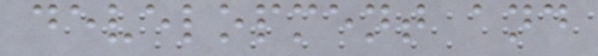development and
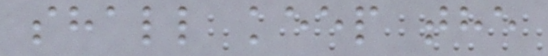shall keep the
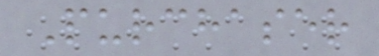Purchaser
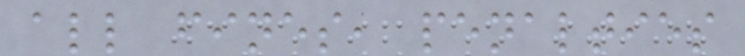all fines, penalties
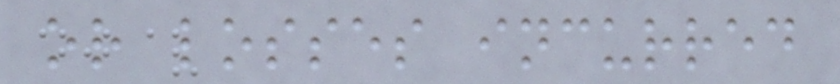or losses incurred
